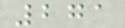271
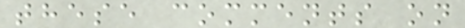these comments on
